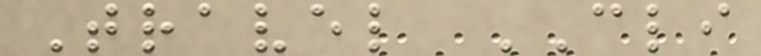Travel CLI
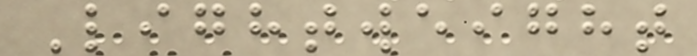Lightweight
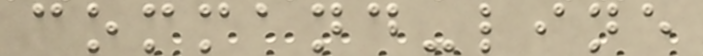command-line
